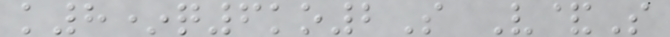k8*q6ko2S V&S
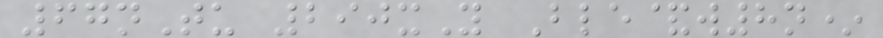67nTu 290xY Ble&w8n*
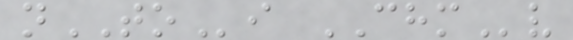nTOi CHMv
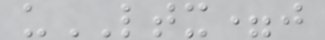uLTX=j
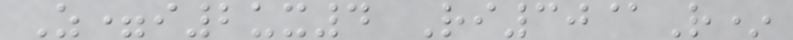Z=i2ux4 Ri30@R*
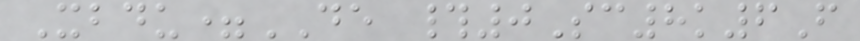Xbdu=DE #0Sc8k6F
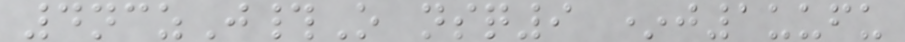4nczJ#O nsq9 *j1uufu
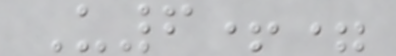U6+=
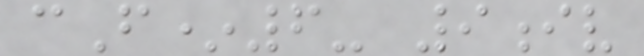cF*6- 9iv
